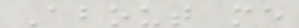About me
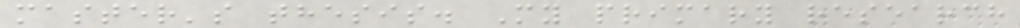master's thesis. My primary research
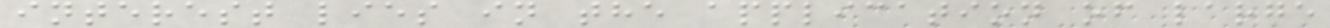interest lies in the application of large
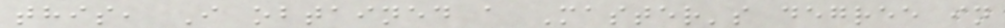this, I obtained a Master's degree in
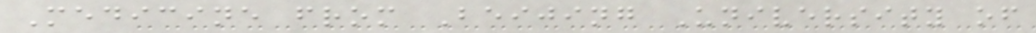Medicine from Beijing University of
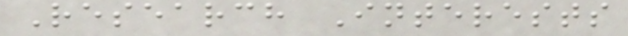Research Interests
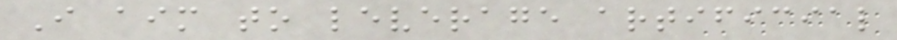I aim to leverage artificial
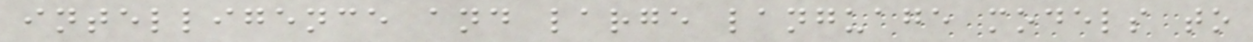intelligence and large language models to
